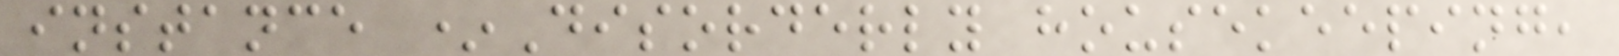instance *Disorderly housekeeping,
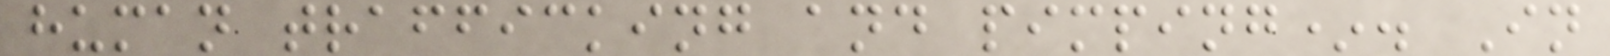human trafficking and pimping*. In
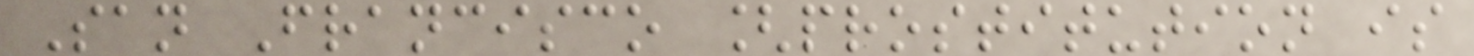San Francisco [prostitution is
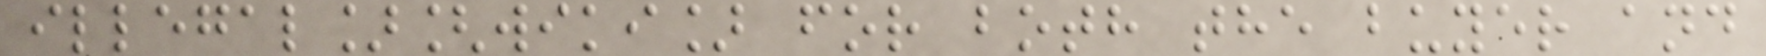illegal][wiki] for both the buyer and
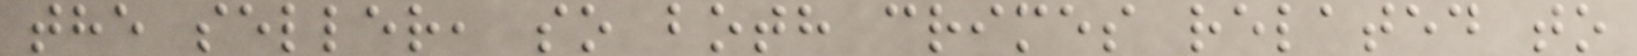the seller, so both crimes related to
